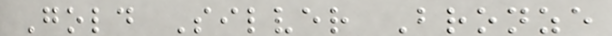Gold Silver Bronze
